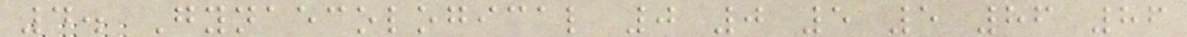4. Gynaecological 0 0 5 5 86 86
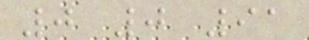0 0 91
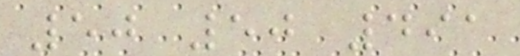50 50 491
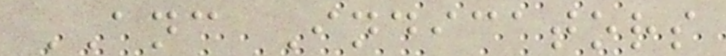ANC Indicators
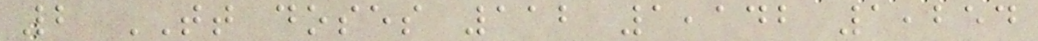2 TT doses 112 1,142 1,254
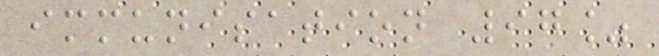immunisation 97%
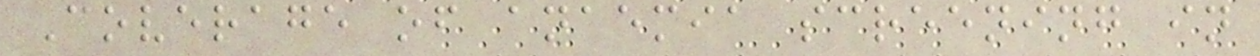Coverage of anaemia screening in
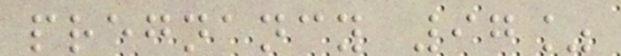pregnancy 97%
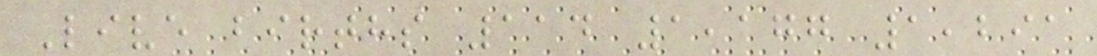Live births 114 1,177 1,291
